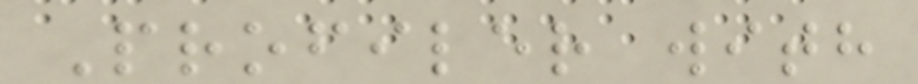Profiler with
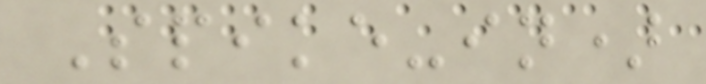Spike-in)
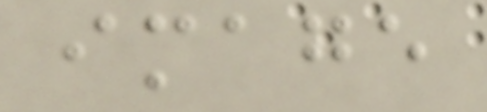image
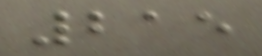215
